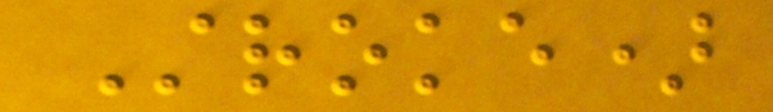Stroke)
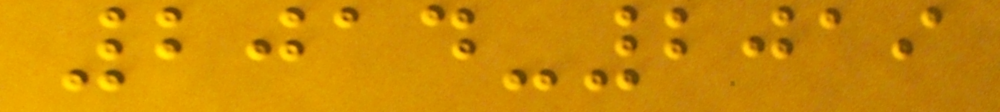2014-2019
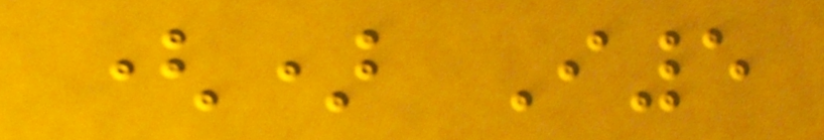() I5
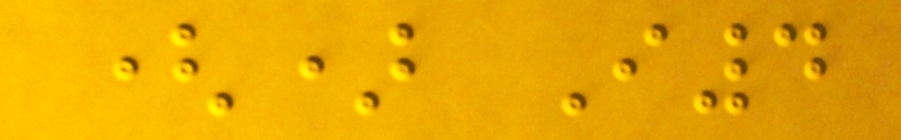() I4
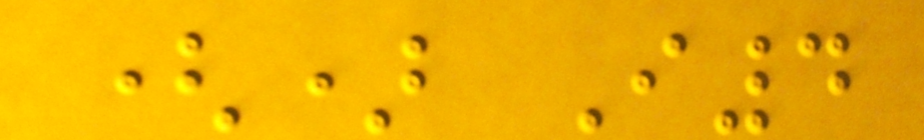() I4
